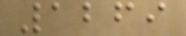1269
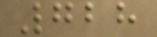728
